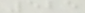525
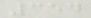354
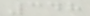348
